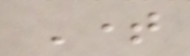Time
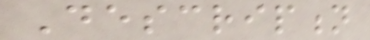Description
